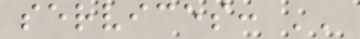services: ''
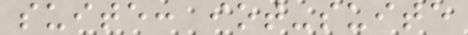suite: iot-suite
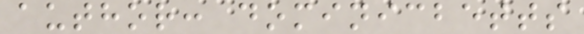author: dominicbetts
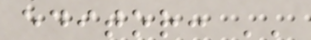editor: ''
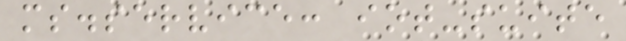ms.service: iot-suite
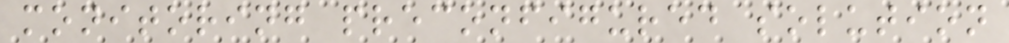monitoring preconfigured solution
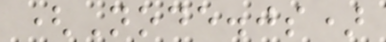(Node.js)
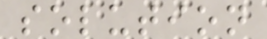solution
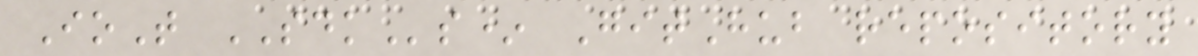IoT SDKs* GitHub repository
